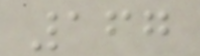167
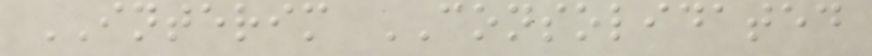INTERIM CONSOLIDATED
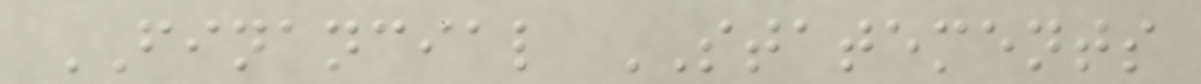FINANCIAL STATEMENTS
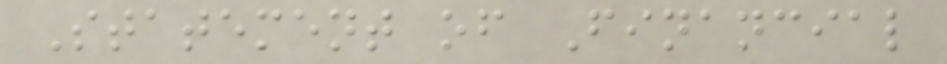Statement of Financial
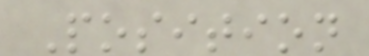Position
